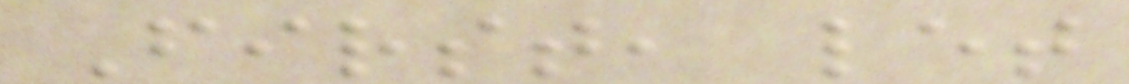First, let
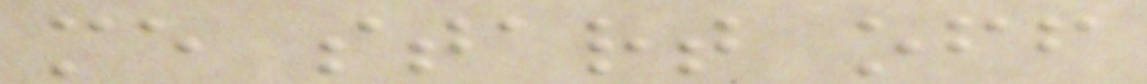me start off
